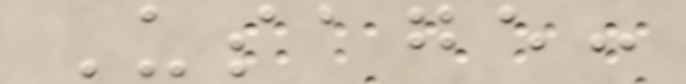Usage:
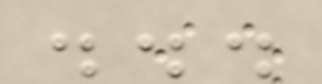...
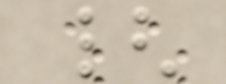{
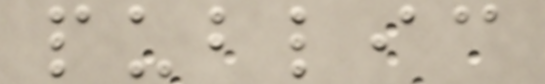public
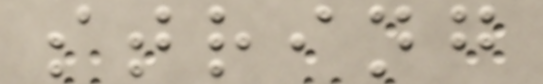string
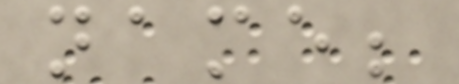name;
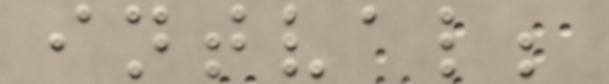intval;
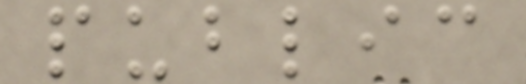public
